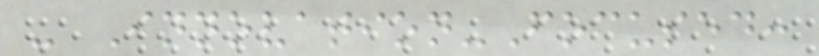- Innovation-Focused:
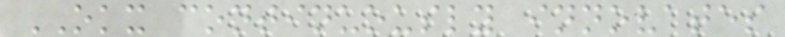OKX continuously innovates
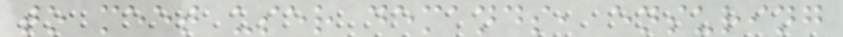to meet user demands, ensuring
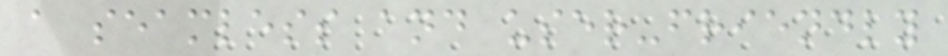a seamless and user-friendly
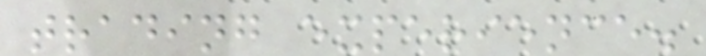trading experience.
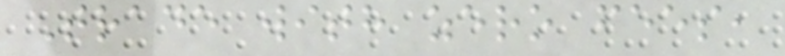Trade with zero fees,
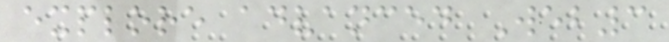explore advanced Web3
